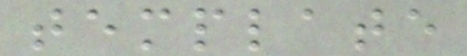template
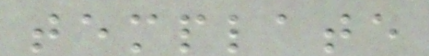template
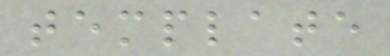template
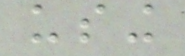using
